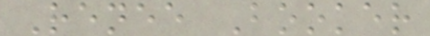Renee Booker
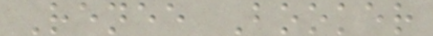Renee Booker
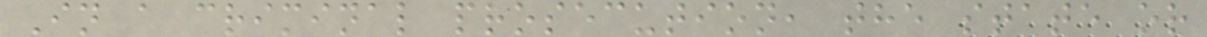In a criminal prosecution, the state or
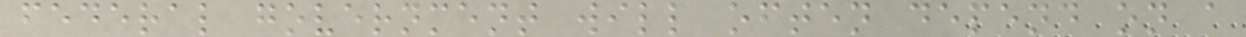federal government will often depend on a
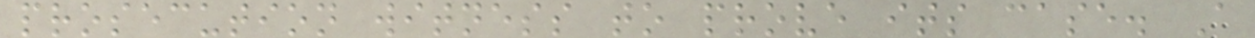prosecution witness to prove its case. A
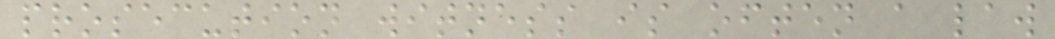prosecution witness is often a law
